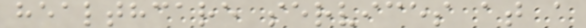healthcare services at a
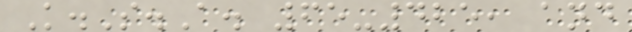K.S.A. 65-425, and
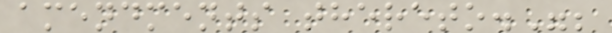amendments thereto.";
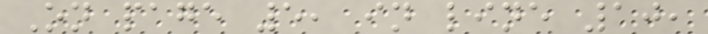On page 5, in line 10,
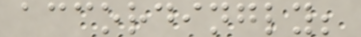accordingly;
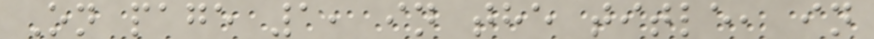On page 1, in the title, in
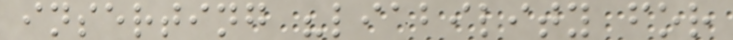inserting "liability for
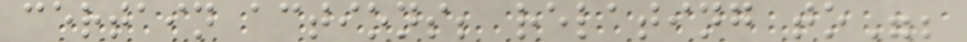certain actions; relating to";
